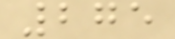275
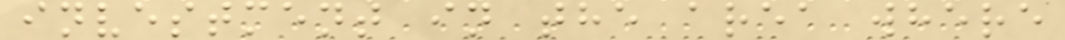investment in the area where
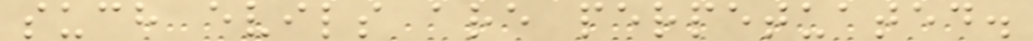such evils are perpetuated.
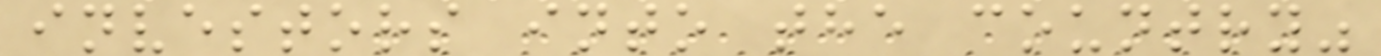investors into the country"
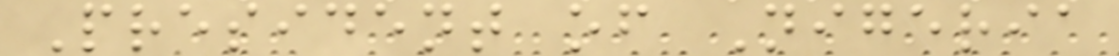President of Nigeria
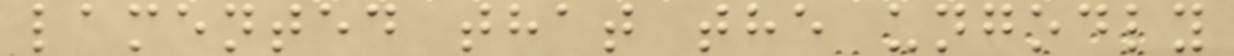lamented that the ungodly
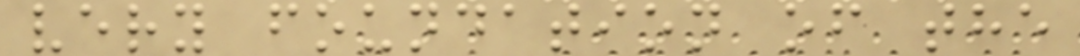very foundation of the
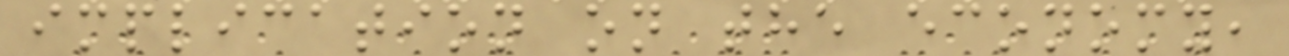implication on the economy,
